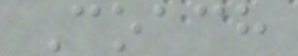Coach
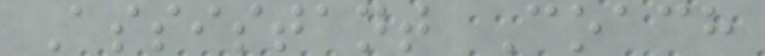Assistant Coach
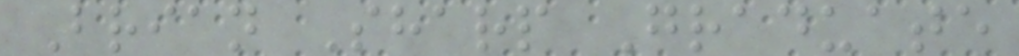Brian Sharp Graduate
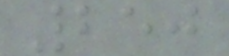250
